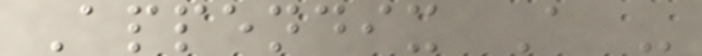Appendix A -
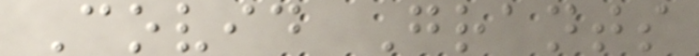Covid Grants
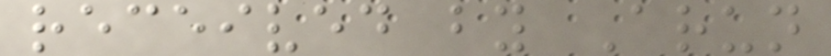received by Arun
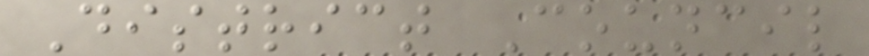District Council
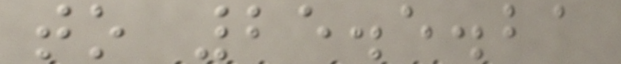to 25.5.21
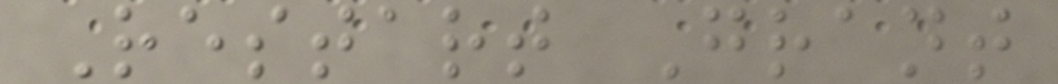Restart Grant
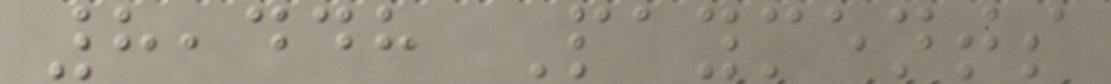8,448 Payments
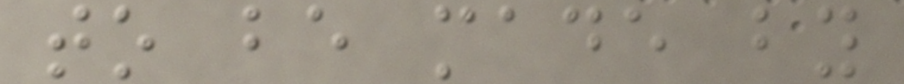to be made by
